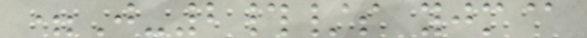=J-2#/s yjm@
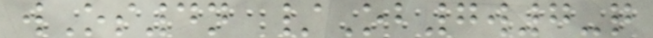wOs4n /Ob7w7-q
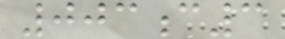003c3
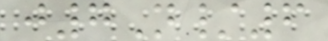j7N/6
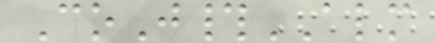CoJ#ALM
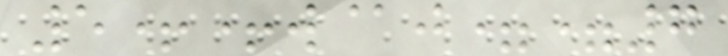5++w@j==7
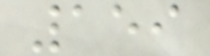159
